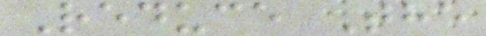Reduce The
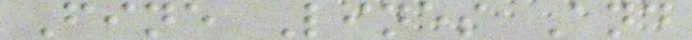Fine Lines And
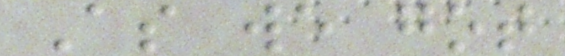As we got
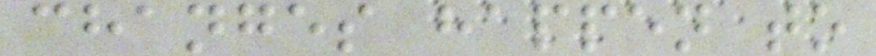changes happen to
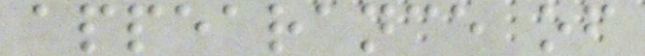appearance of
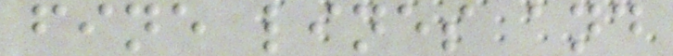fine lines and
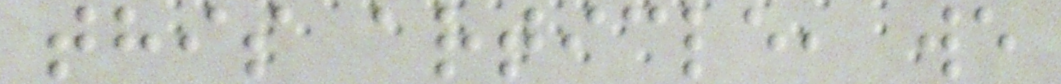this article, we
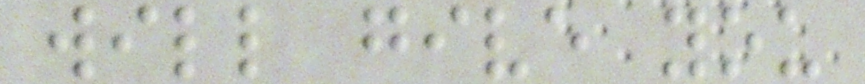will give you
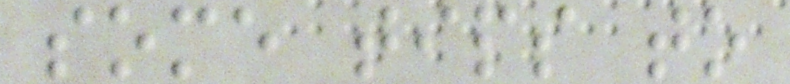some tips to
